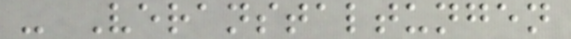- Veranstaltungen
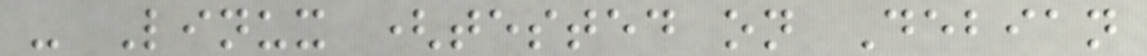- Linux (tested on Debian
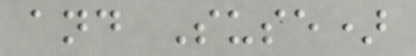and Suse)
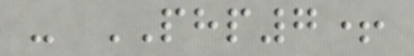- PHP7+
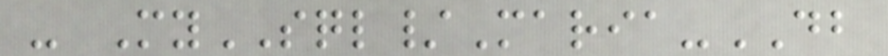- MySQL/Maria-DB
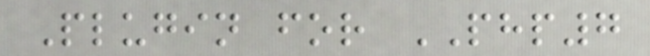Plugin for PHP7
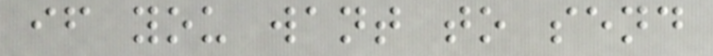if you want to send
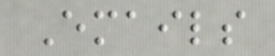Emails
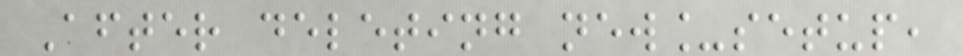After deleting new_setup,
